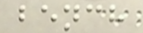bench
